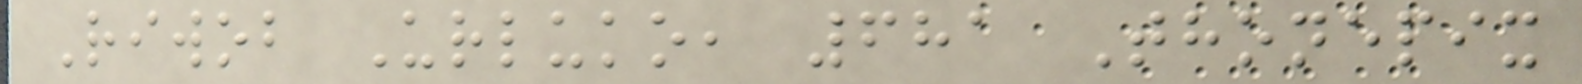Riwob Urluko, 681 Thonepix
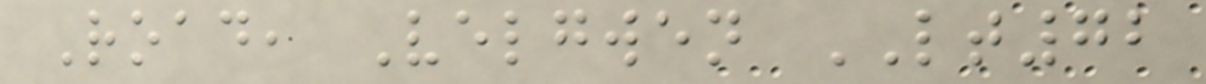Road, Velgwen LT72
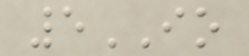5IO
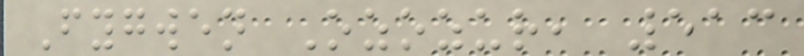Fygwen Ozozur, 513
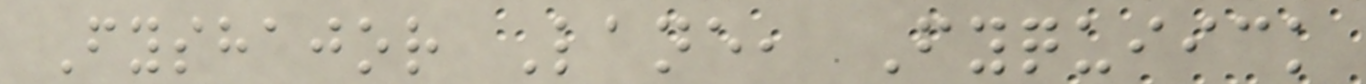Fyshajor Lane, Fyquiick
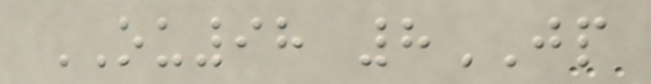OU98 8JP
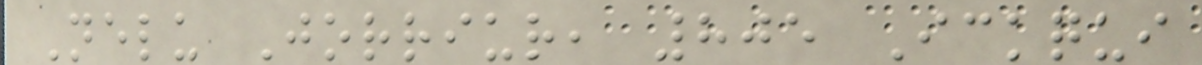Nelu Jorriur, 805 Ickqui
